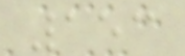153
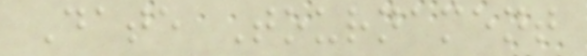Date Tournament
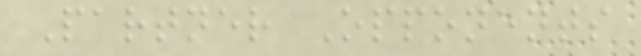Partner Opponents
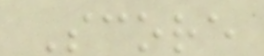Score
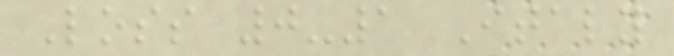Loss 0-1 Italy
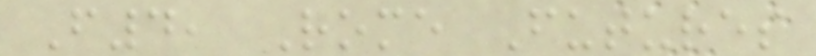F4, Rome Futures
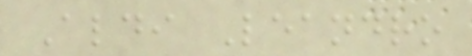Aldi Leandro
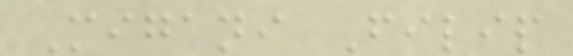Migani Filip
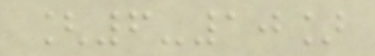[6-10]
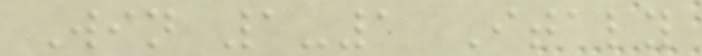Win 1-1 Italy
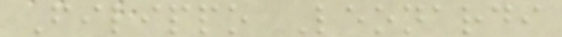Filippo Leonardi
